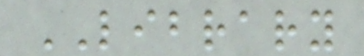LIBRARY
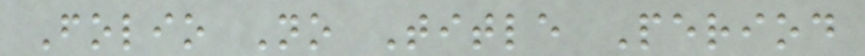Folio No Title Period
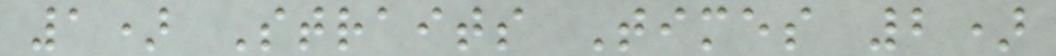1) Straits Times 2)
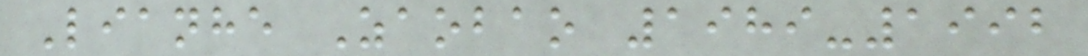Lianhe Zaobao 1989-1992
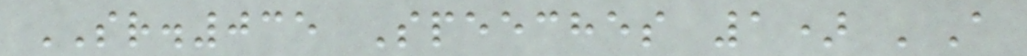SR.035 Speeches 1) 'A
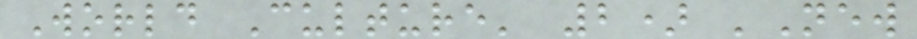World Culture' 2) 'New
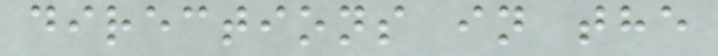directions in the
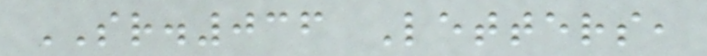SR.036 Letters,
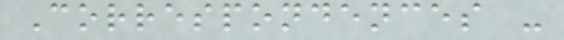Correspondences -
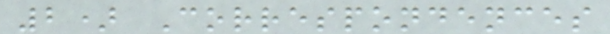2) Correspondences
